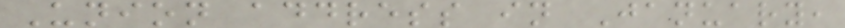Union address in January,
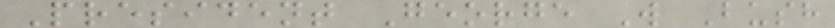President George W Bush
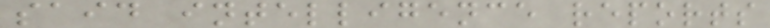said intelligence reports
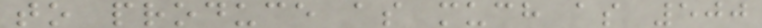to produce as much as 500
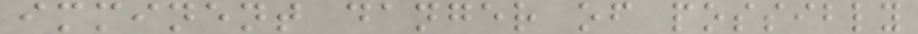imminent danger of possibly
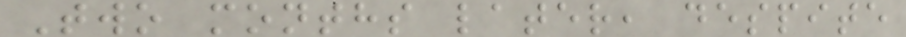Two months later, despite
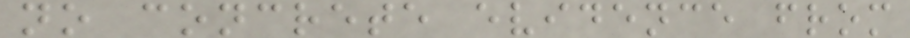no concrete evidence from
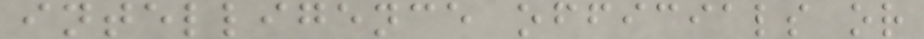intelligence officials or
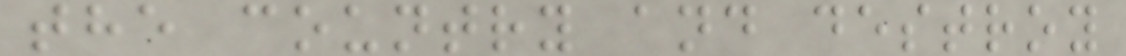the country and destroy
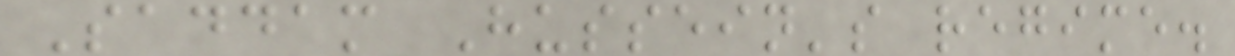Saddam Hussein's regime.
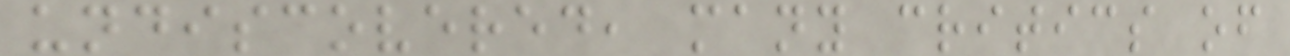undiscovered, many critics of
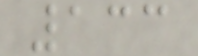133
